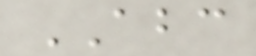ABC
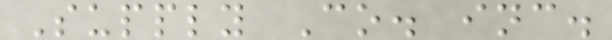Supply Co. inc.
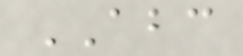ABC
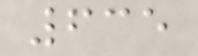635
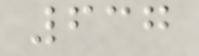637
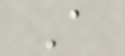A
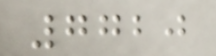7720
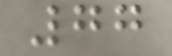77
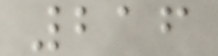216
